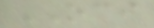OCI
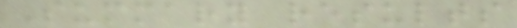Summary results
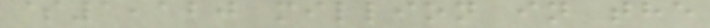$1,120 million in the
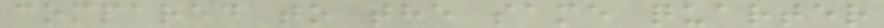compared to the same quarter
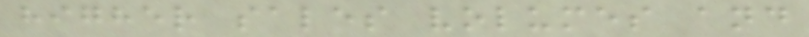higher sales volumes and
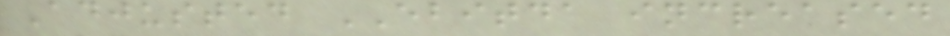Adjusted EBITDA increased
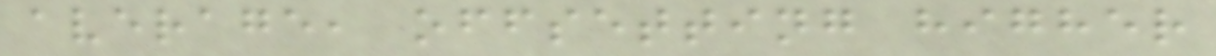average, offsetting higher
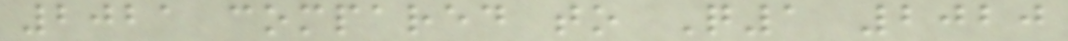2021 compared to Q1 2020
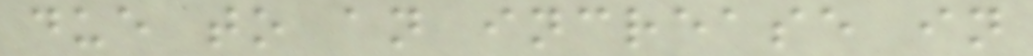due to an increase in
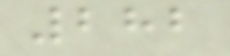282
